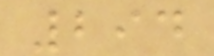294
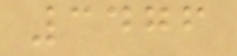3476
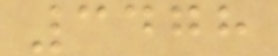3478
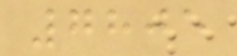7805
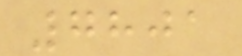7801
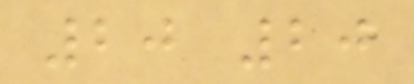20 20
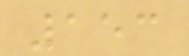153
